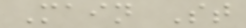Main St
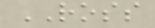ROSS
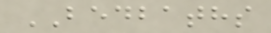BEDBATHS
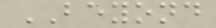BEYOND
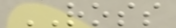ROSS
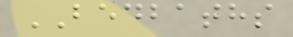BEDBATHS
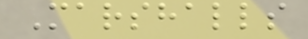Marshalls
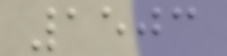1503
